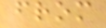from
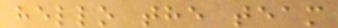hello the team
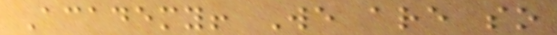Academy! We are so
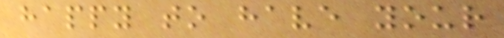happy to have your
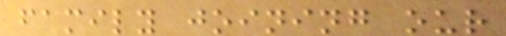family joining our
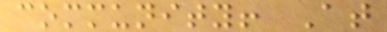community! At
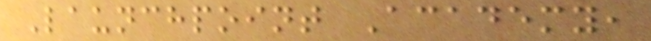Launchpoint Academy,
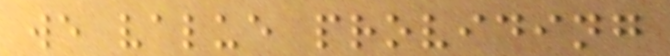we value providing
